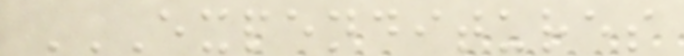EXPENDITURES
